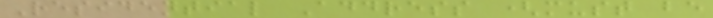Residential Address (must be
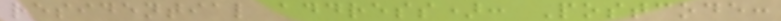residential address): Postcode:
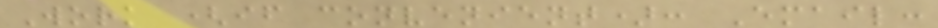Work (if convenient): Email:
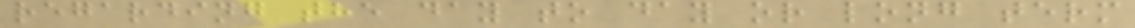regarding the day to day or long term
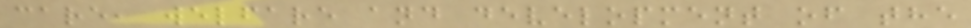care, welfare and development of the
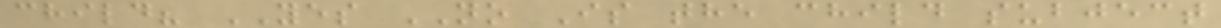child? YES NO Is the child subject
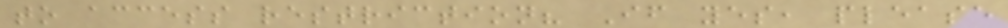to access restriction? If yes, please
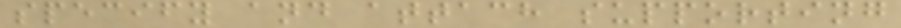specify and attach supporting
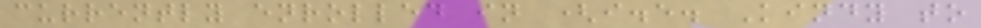currently enrolled in (i.e. Kindy to
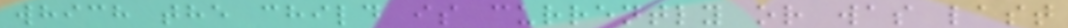which the child is currently or was last
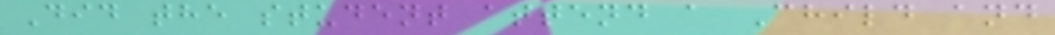Did the student attend a Child and
